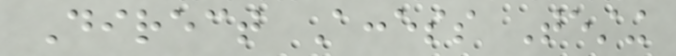Direct Access Testing
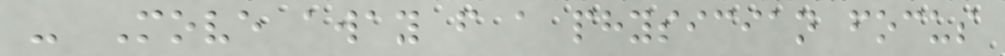- Move away from a physician focus
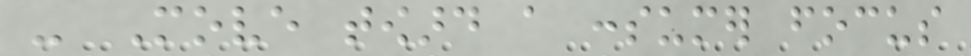- Move toward a consumer focus
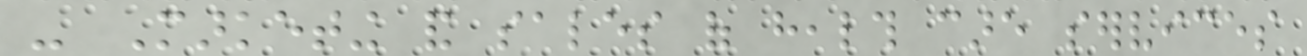- Marketing and sales of health care services
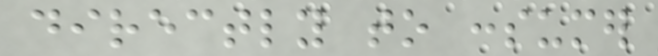directly to consumer
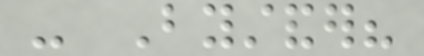- Bystander?
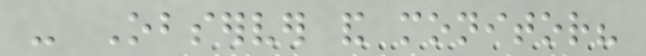- Observer and monitor?
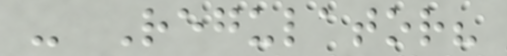- Regulator?
